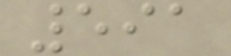591
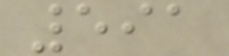591
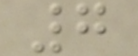7
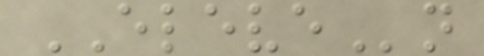ELEVEn
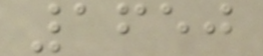1650
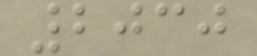2030
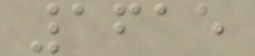1615
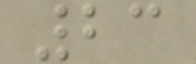23
